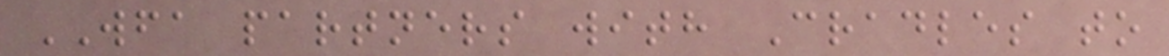WFA partners with Cradles to
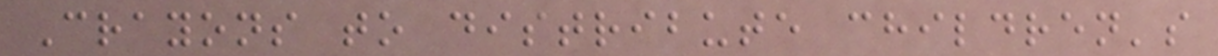Crayons to distribute children's
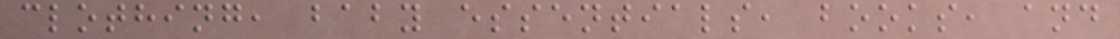clothing, baby essentials, books, and
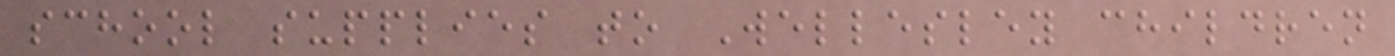school supplies to Wellesley children
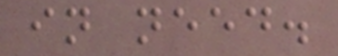in need.
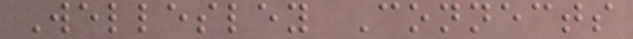Wellesley Connects
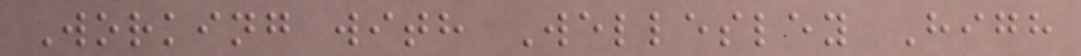Working with Wellesley High
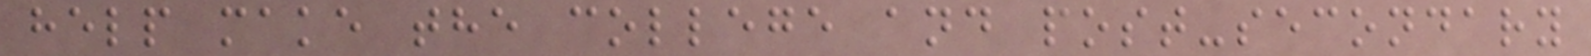help make the college and post-secondary
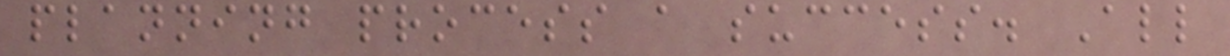planning process a success. All
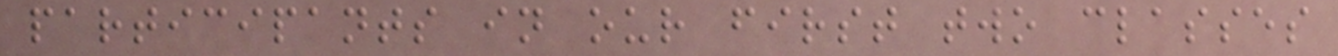participants in our first two classes
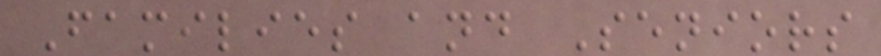Families and Seniors
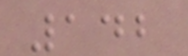142
